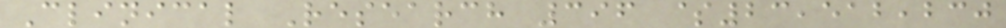Clinical Research 396 $23,512,230
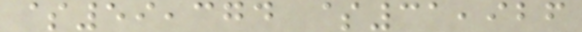$59,374 $31,926
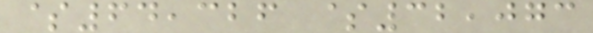$64,326 $32,073
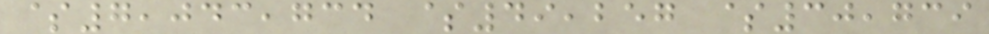$7,043,734 $49,257 $30,739
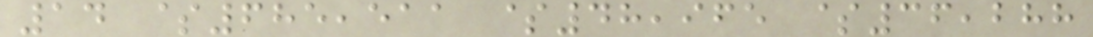14 $685,511 $48,965 $36,288
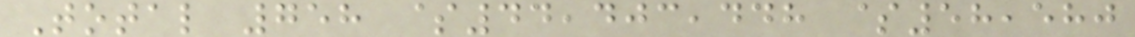Total 758 $44,403,448 $58,580
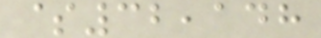$32,148
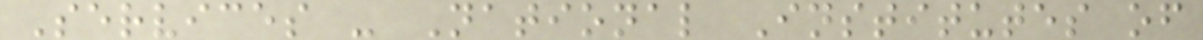Services - National Institutes of
